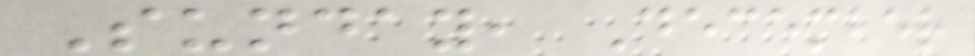Sunday, December
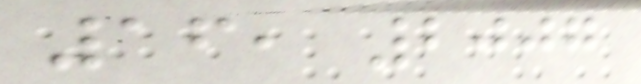16, 2007
